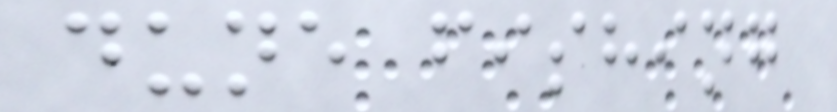dune fishing
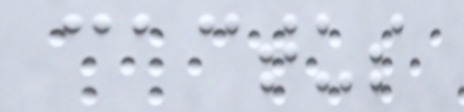cactus
